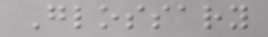Glossary
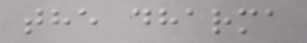the dharma
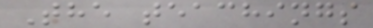The teachings
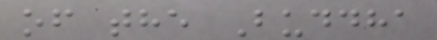of the Buddha
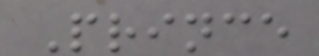Prince
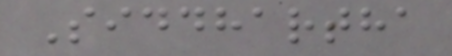Siddhartha
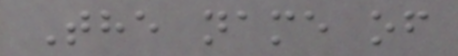The name of
